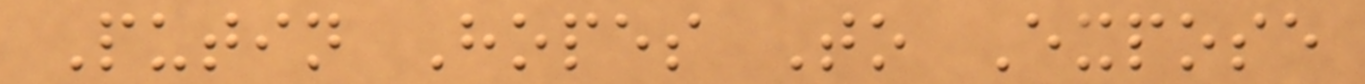Putin Hopes To Expose
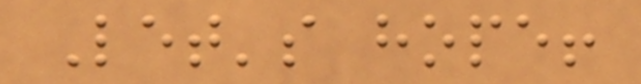Let's hope!
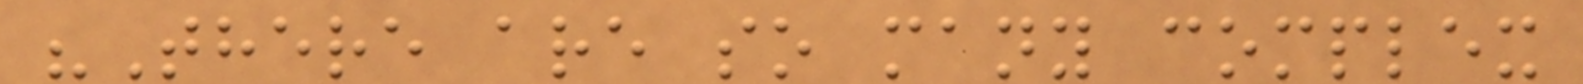"There are so many complex
